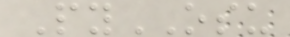PyOSU
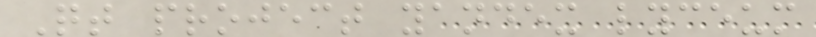Qt project yandex lyceum
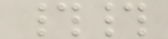##
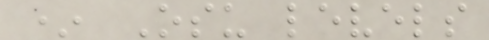* Osu levels
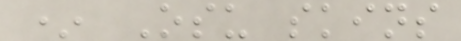* Osu skins
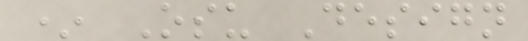* Osu Design
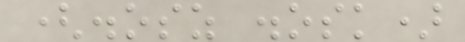(.osz .osk)
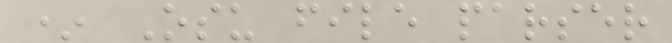* Osu file parser
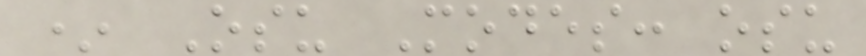* Osu Modes: osu
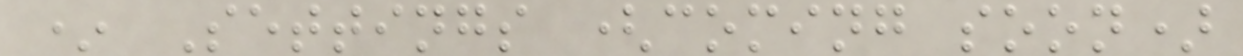* Settings (coming soon)
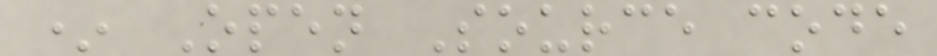* Open Source code
